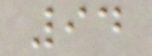94
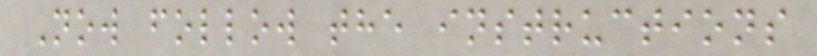Now follow the instructions
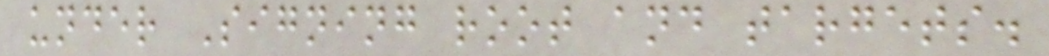under Signing root and targets.
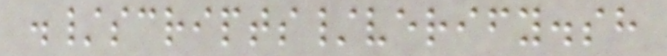./scripts/verify.sh
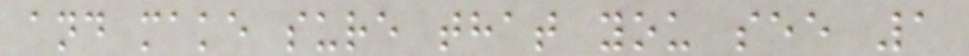and make sure that you see 1
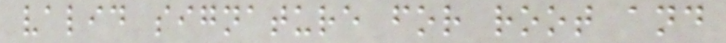valid signature for root and
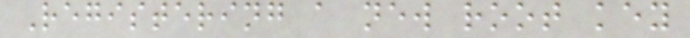Registering a new root key
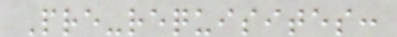Pre-requisites:
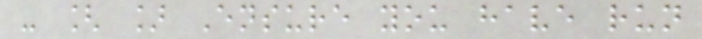- [ ] Ensure you have run
